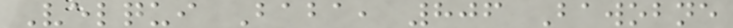Velqui Baba, 806 Bawobne
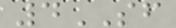4SF
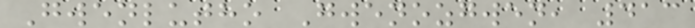Gwenlutho Gwenozgwen, 413
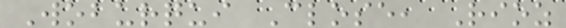Woburqui Close, Rioz
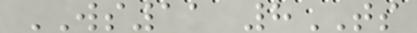WS11 8TS
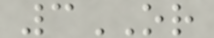3OR
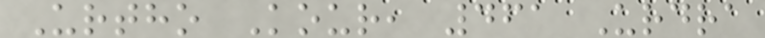Urtho Kour, 461 Urdra
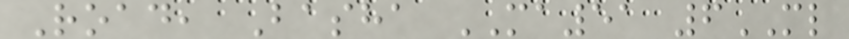Road, Basha MA51 6ML
